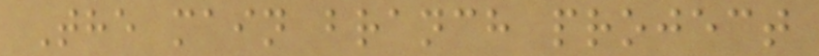The main branch project
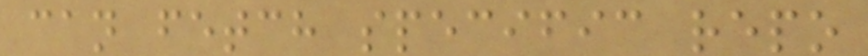can fetch specific repo
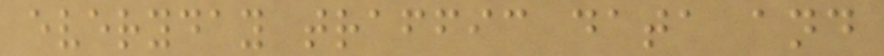everyday traffic data and
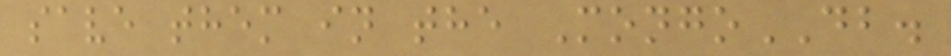save them in the MongoDB.
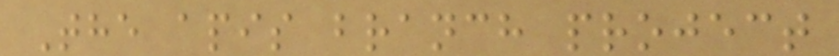The apis branch project
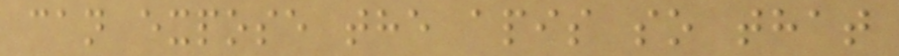can expose the apis so that
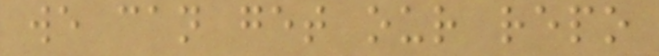we can get our repo
